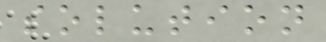solution
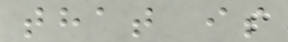that is
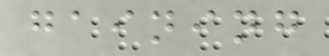gaining
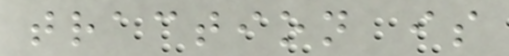traction is
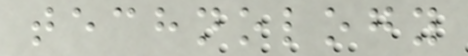technology
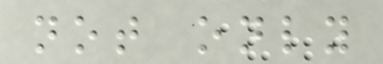not only
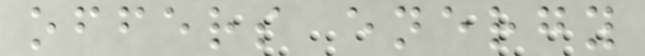offers energy
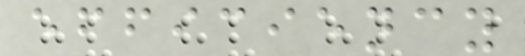efficiency
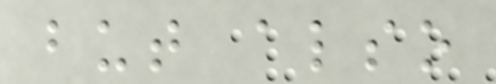but also
